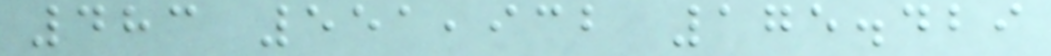483 551,932 175.429
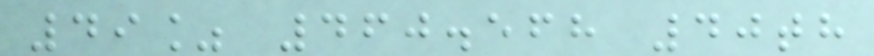49% 460.568 40th
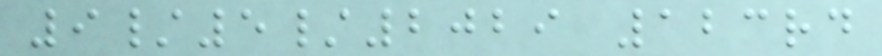9/5/2029 123rd
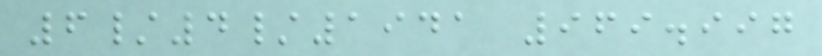6/4/1941 969.997
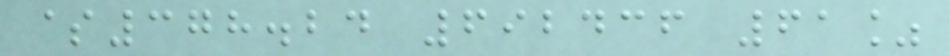$378.24 692436 61%
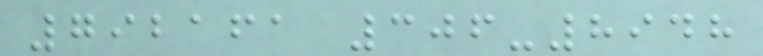792161 306-8948
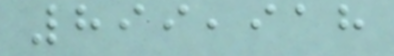899,918
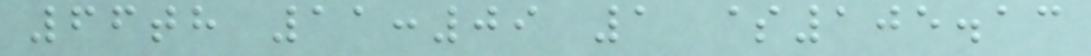66th 11:09 1 $105.13
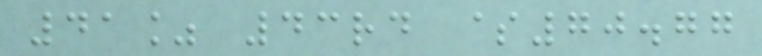41% 43rd $70.77
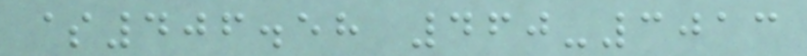$406.58 460-3013
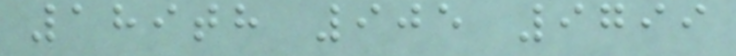189th 905 9799
